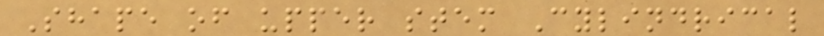Shape of upper stem Cylindrical
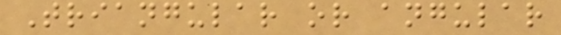Triangular or angular
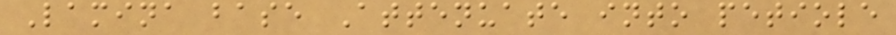Lamina base Attenuate into petiole
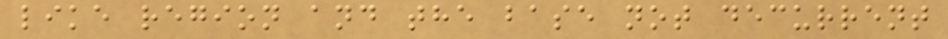like region and the base not decurrent
